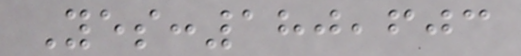Yes:180,603
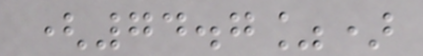(74.7%)
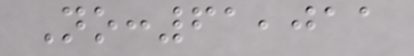No:61,011
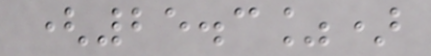(25.3%)
